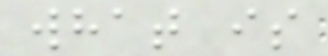what is
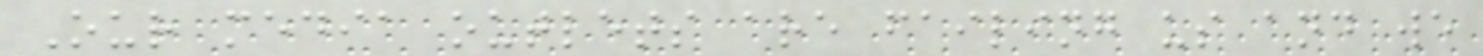Our media outlets are failing us and we
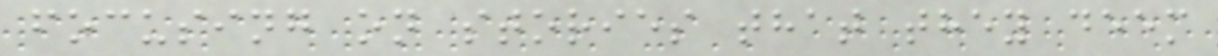focusing on stories that they deem
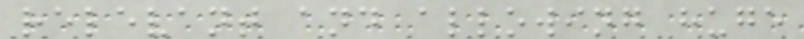relevant and allowing huge
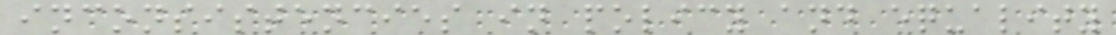inconsistencies in policy and equality
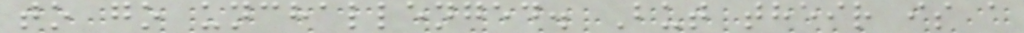to go unchallenged. But their is a
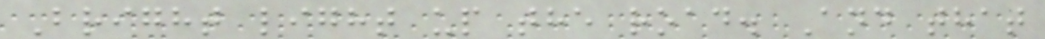Bright light up the road. And that
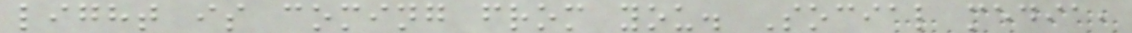light is coming from you. Social media,
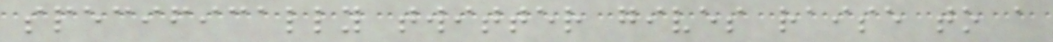specifically twitter gives raise to a
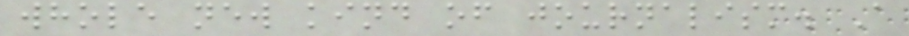whole new kind of journalism. A
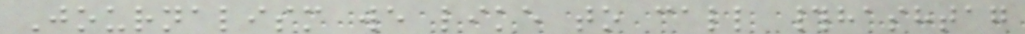Journalism we like to call #hashtag
